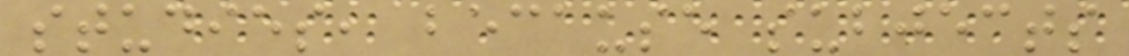studies, because subjects
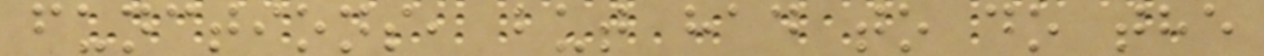functions, but had to do the
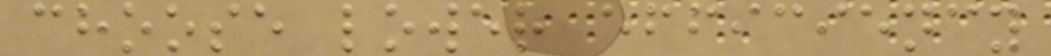choose lower efficiency
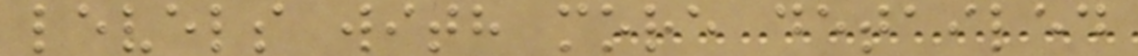levels with more detailed
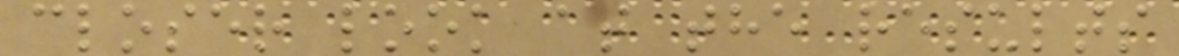closer look at the results
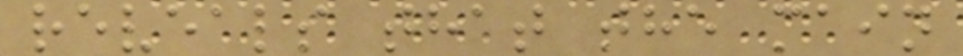reveals that the main
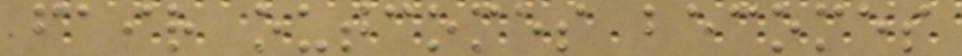fair outcomes becomes
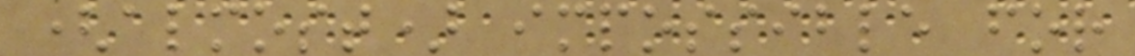(almost) impossible for
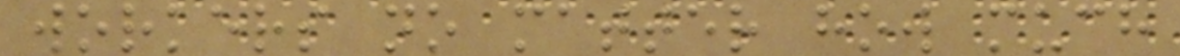workers no matter how much
